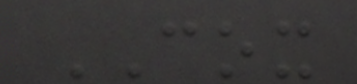COX
